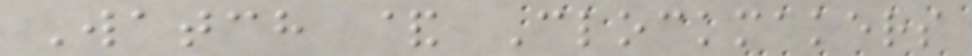Watch & Clockmakers
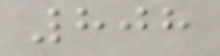808
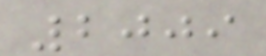2009
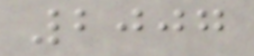2007
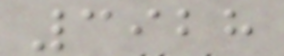3928
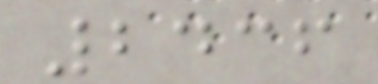2436
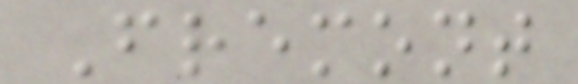Fremont
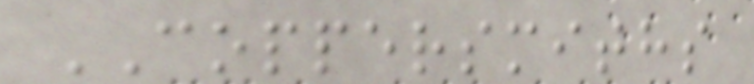COPPERSMITHS
